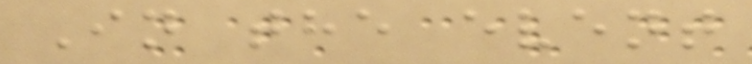In the event
